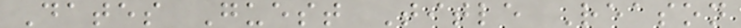Dates Guest Title Reason
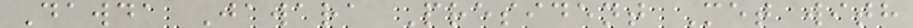Dawda Jawara President Met with
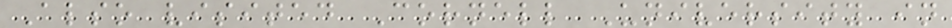Also visited Cornell University in
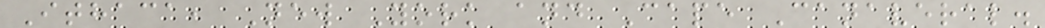Ithaca, New York and Cape Canaveral.
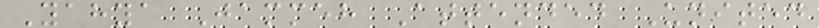Yahya Jammeh Attended United
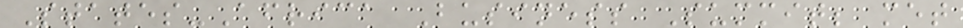States-Africa Business Summit; met
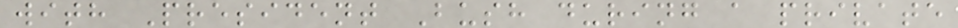with President Bush during a private
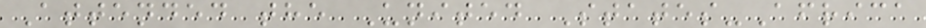Attended the United States-Africa
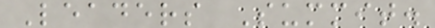Leaders Summit.
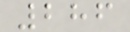286
